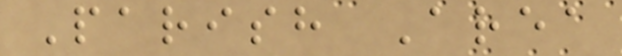Parish Area
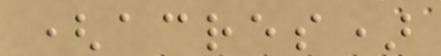(acres)
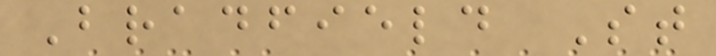Bradfield St
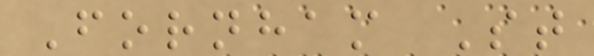Fornham St
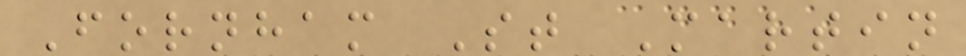Fornham St Martin
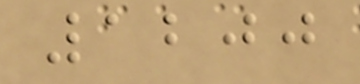1200
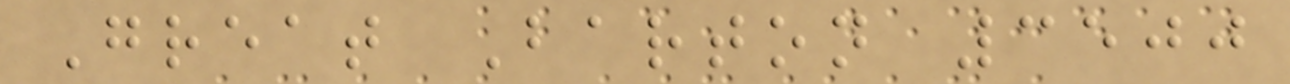Great Barton 3500
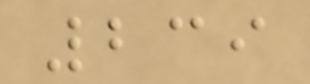239
